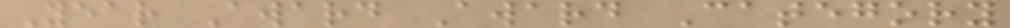Year Award Award Category
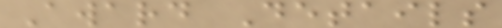Award Details
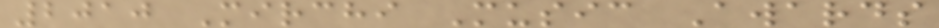2010 Mirchi Music Awards
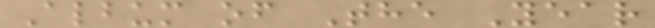Album of The Year
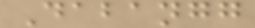Dabangg
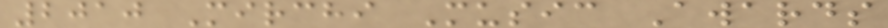2010 Mirchi Music Awards
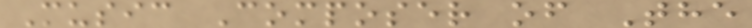Music Composer of The
